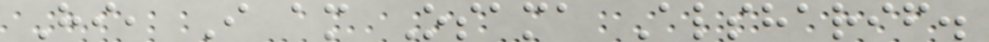Hi, I am Osama Alsharif.
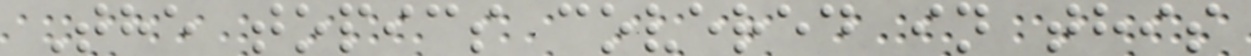The topics covered in this
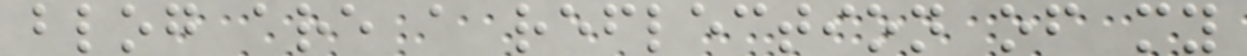blog are a reflection of my
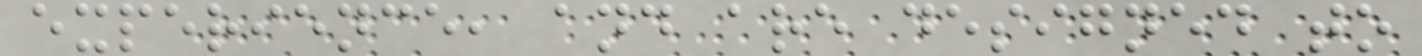experience, and are designed to
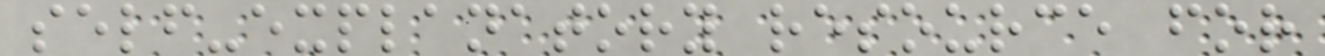self-explanatory resource for
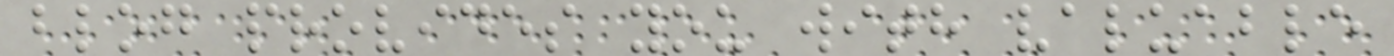blog provides you with valuable
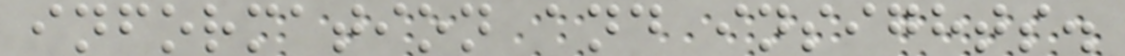information and insights.
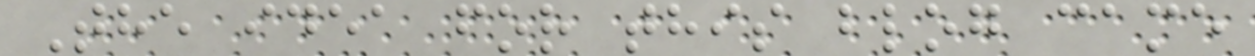The idea for this blog came
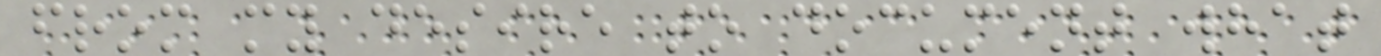from my desire to document what
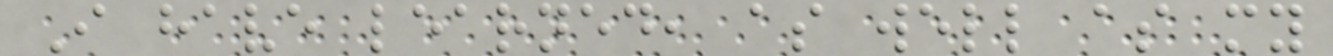I have learned, as well as my
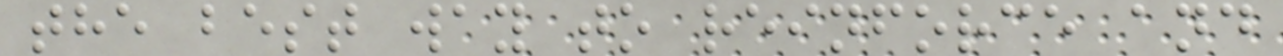the best way to reinforce and
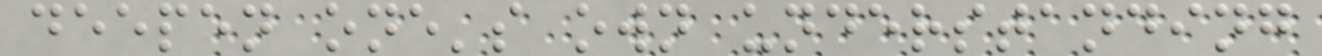deepen one's own understanding
